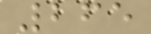265
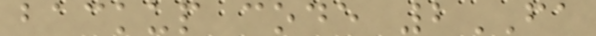backup code 2FA
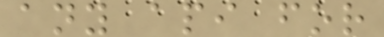any api for
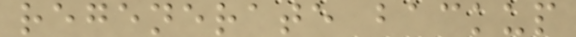regenerate backup
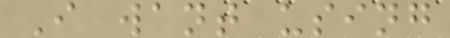I want using
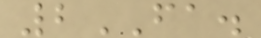2FA.
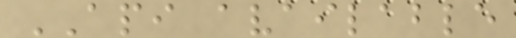API available
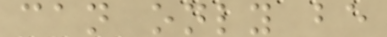can only be
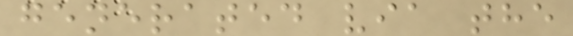generated via the
